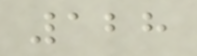128
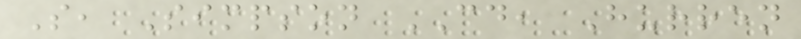S, Simpson CD, Hurren
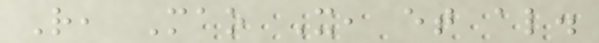R, Mao X, et al.
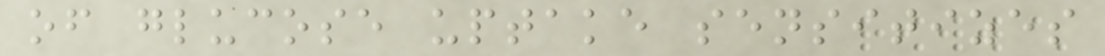of glucose uptake sensitizes
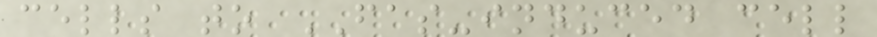cells to FAS-induced cell
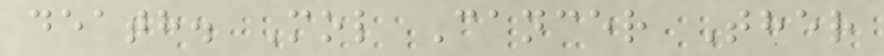death. Mol Cancer Ther
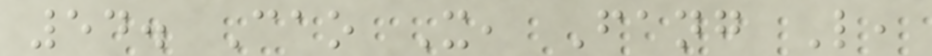54. Cao X, Fang L,
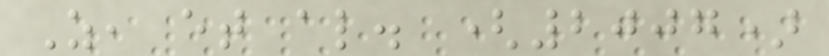Z, et al. (2007)
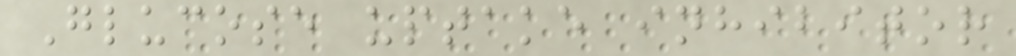Glucose uptake inhibitor
